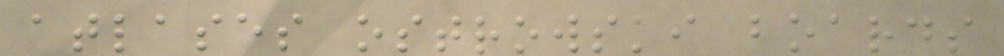atlases ostrowski boards
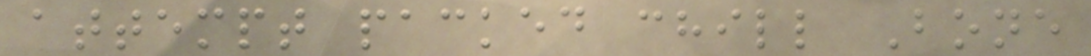attempt packed chill Bone
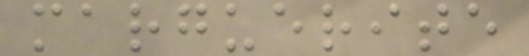marguerite
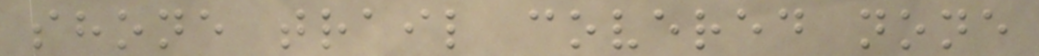shone trail covered none
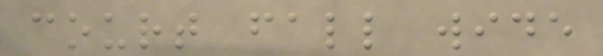court fall wide
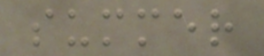summer
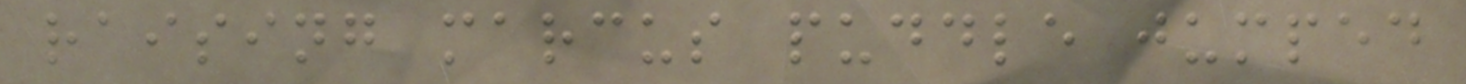raising marcus puddle jumped
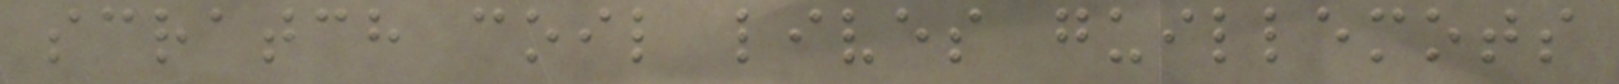scratch coil lives guillemots
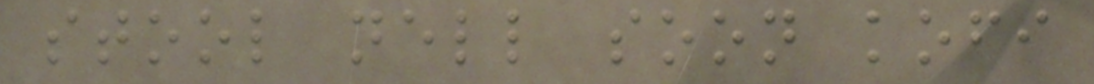stool nell soon kofi
